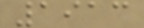1913
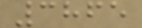3865
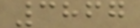3867
